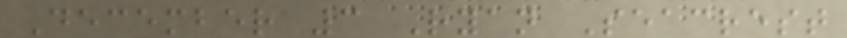December 3 Ryan Seacrest
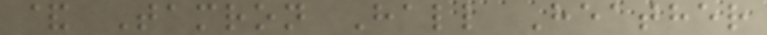& Tamron Hall Heather
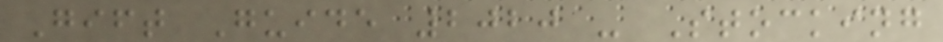Gift Guide 2020 - Stocking
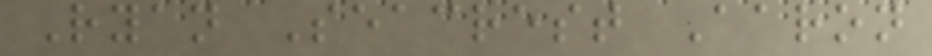Ryan Seacrest Aaron
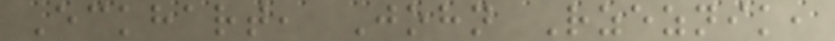Eckhart, John Rzeznik,
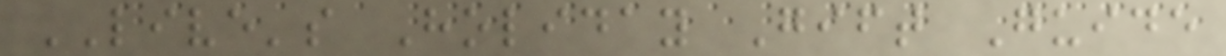LIVE's Holiday Gift Guide
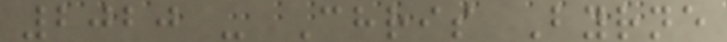2020 - Chris Byrne
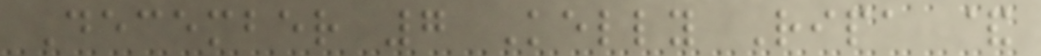December 7 Kelly Ripa &
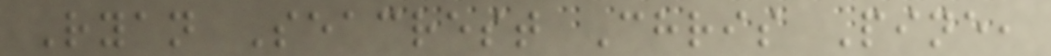Ryan Seacrest Chris Pine,
